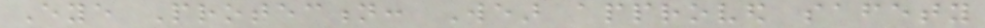Eye Protection: Wear approved safety
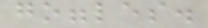goggles.
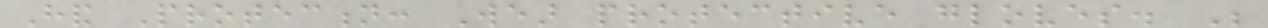Hand Protection: Wear protective gloves. Be
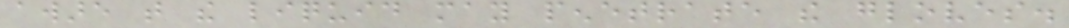aware that the liquid may penetrate the gloves.
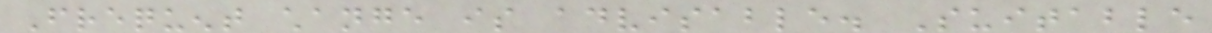Frequent change is advisable. Suitable
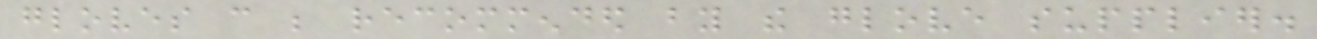gloves can be recommended by the glove supplier.
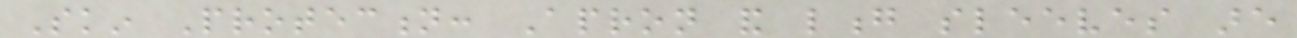Skin Protection: Apron and long sleeves are
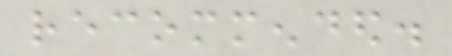recommended.
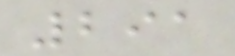291
